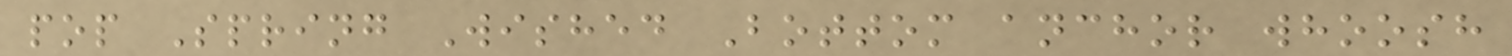pop Spring Wished Bottom anchor whoosh
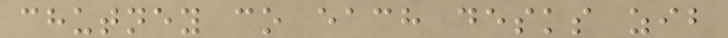chutney co each desks zib
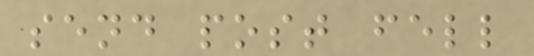send post fell
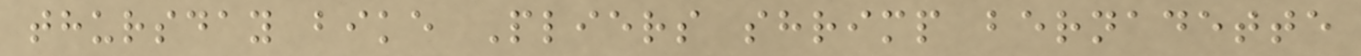thursday bike Pliers shrimp bernadette
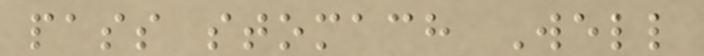pass stomach Well
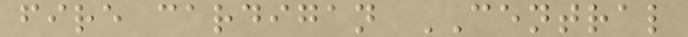fire cardigan CENTRAL
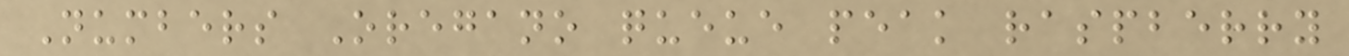Numbers Oregano queue peak raspberry
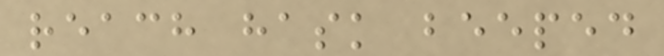reach hask beeped
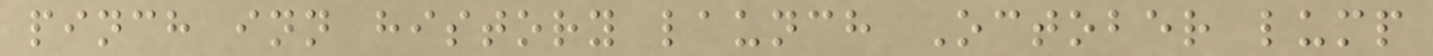pinch inn history launch October lump
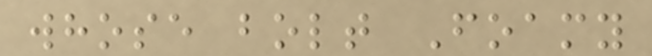whose bolt Foamy
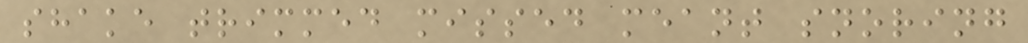shake trimmed missed meant snoring
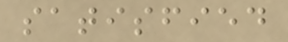satisfied
